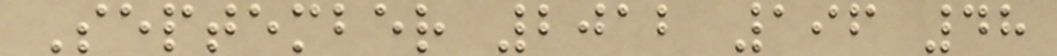September 2012 196 48
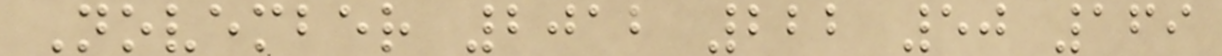November 2012 222 50 169
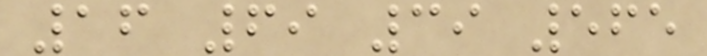16 69 39 565
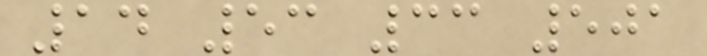14 53 33 501
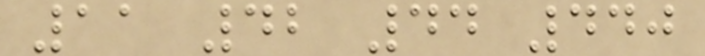11 42 44 440
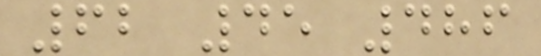62 45 486
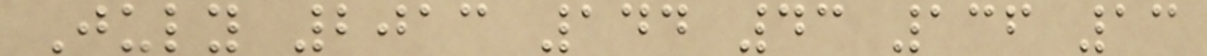July 2013 144 43 136 13
